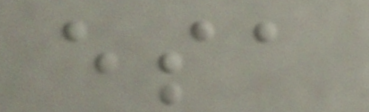esa
